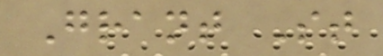Grant St
